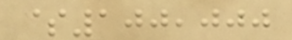$100,000
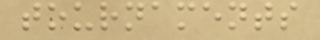tournaments
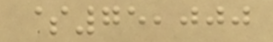$75,000
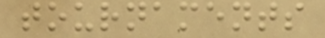tournaments
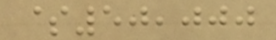$50,000
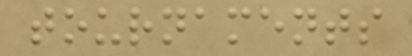tournaments
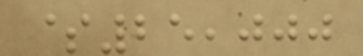$25,000
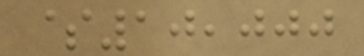$10,000
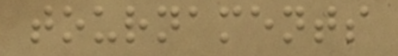tournaments
